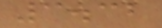3.32
